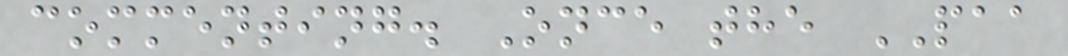commenting. Once the PAA
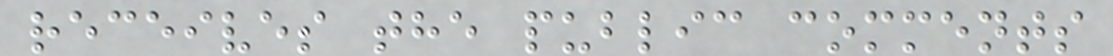receives the public comments
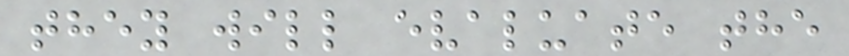they will evaluate the
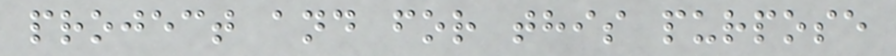project and for this purpose
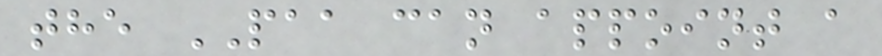the PAA can appoint a
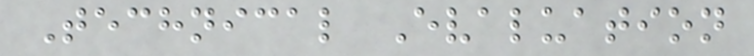Technical Evaluation
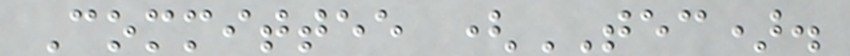Committee (TEC).
